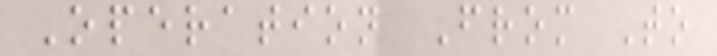Operation From To
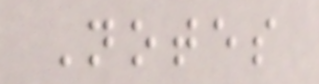Notes
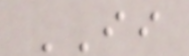II
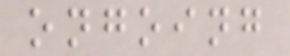ongoing
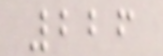226
